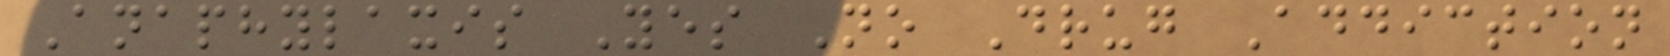Anaphylaxis Yes No Drug Addiction
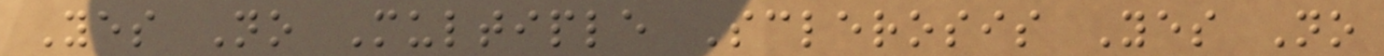Yes No Multiple Sclerosis Yes No
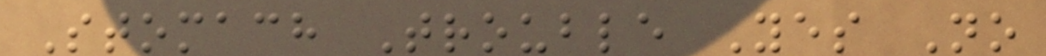Stomach Trouble Yes No
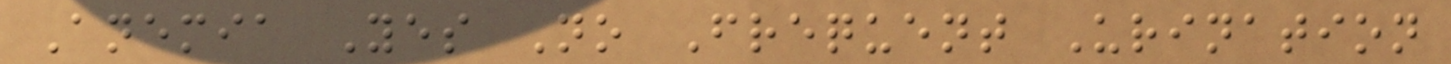Anemia Yes No Frequent Urination
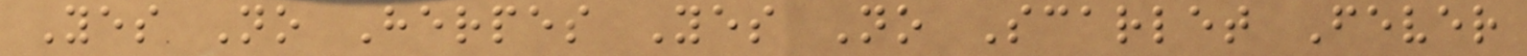Yes No Herpes Yes No Scarlet Fever
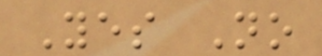Yes No
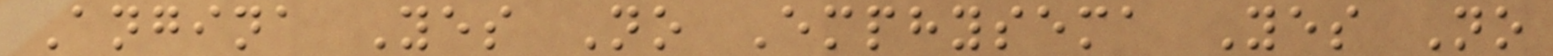Angina Yes No Emphysema Yes No
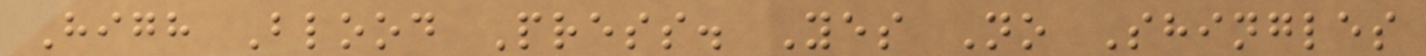High Blood Press. Yes No Shingles
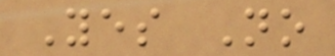Yes No
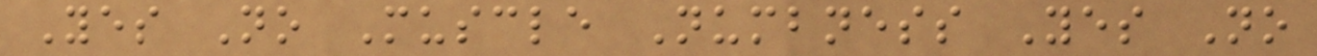Yes No Muscle Numbness Yes No
